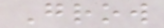Grow
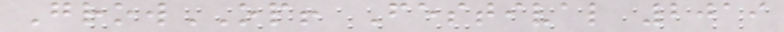GrowOP! Festival 2019
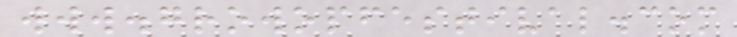www.growopfestival.com
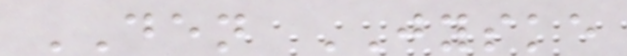DEN JYSKE
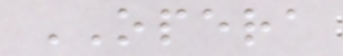OPERA
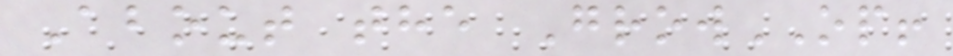About the GrowOP!
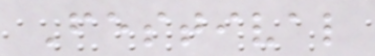Festival
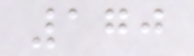170
